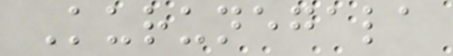Kurunegala
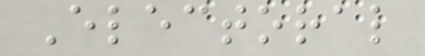Electoral
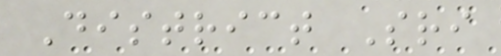District Sri
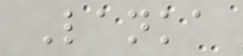Lanka
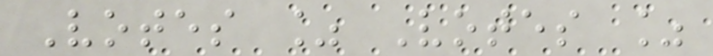Votes % Votes %
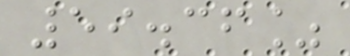59.36%
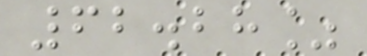62.28%
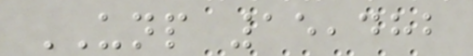UNP 15,482
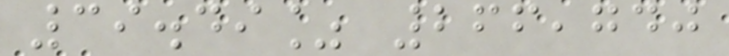39.49% 266,740
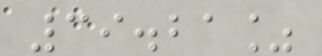39.21%
